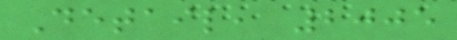Detail, 2005
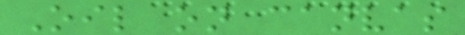Oil on canvas
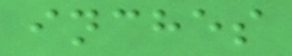inches
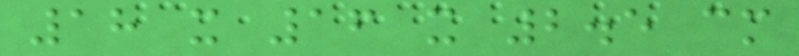18 x 16 x 2.5 cm
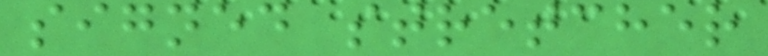signed stretcher
